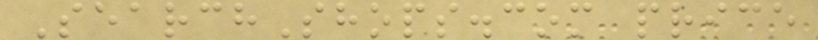SearchShops.com price
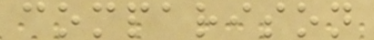comparison
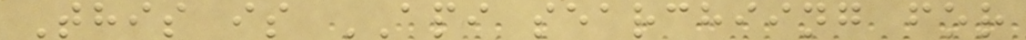This is API searchiing for
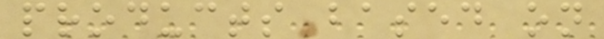products based on
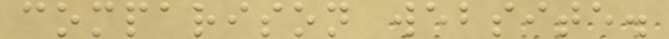comparison website.
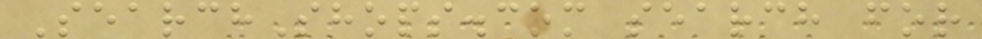SearchShops.com search for
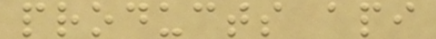products api
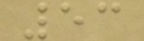53
